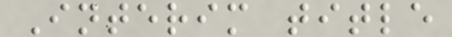Interim title
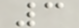3
